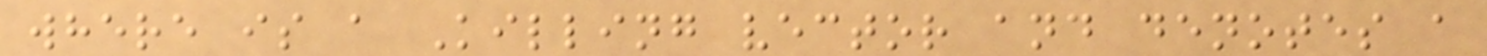where is a Killing vector and denotes a
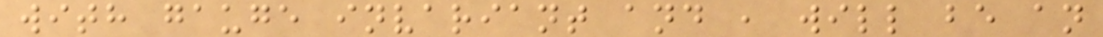with gauge invariant and , will be an
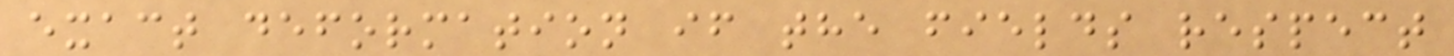exact deformation if the fields respect
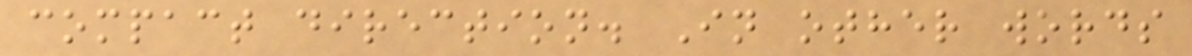compact direction. In other words
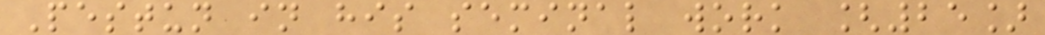Pestun in his seminal work [25]
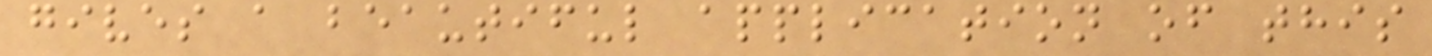gives a beautiful application of this
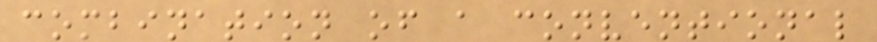combination of a conventional
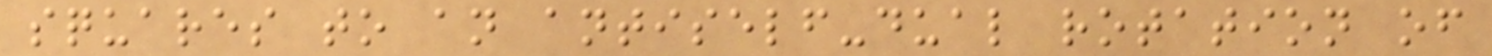squares to an antiself-dual rotation of
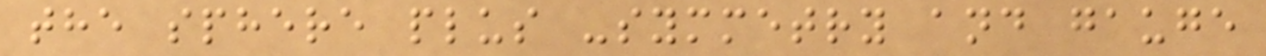the sphere plus -symmetry and gauge
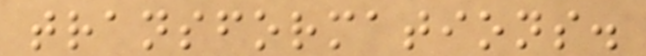transformations.
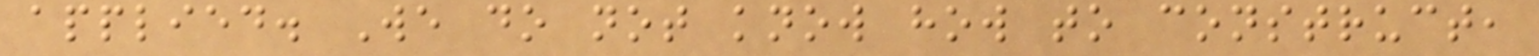applied. We do not know how to construct,
